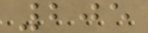205
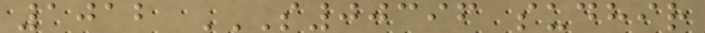1012 S00396 SUDHIR
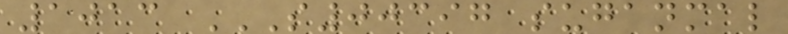1013 S00397 SUGANMAL
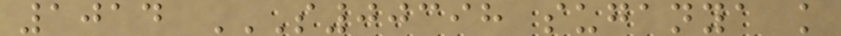1014 S00398 SUGANYA K
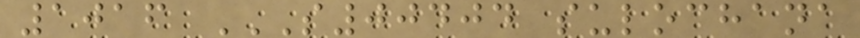1016 S00404 SULOCHANA
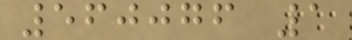560076 1
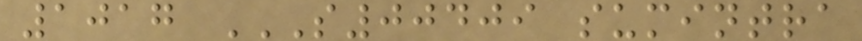1017 S00409 SUMINTRA
